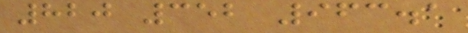820 352 963.1
